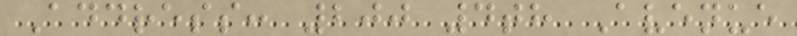Address: 200 4th Avenue
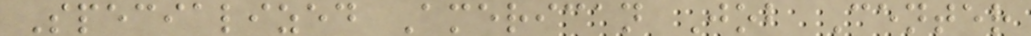Specialized American Job Center
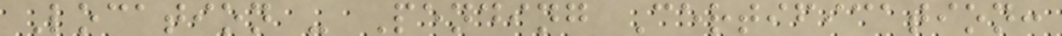Location - Pending Certification:
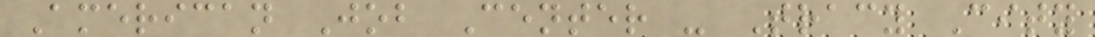American Job Center - Tracy City
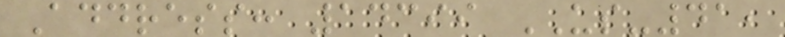Address: 14399 US-41,
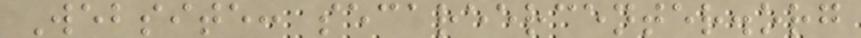Website: secareercenter.org
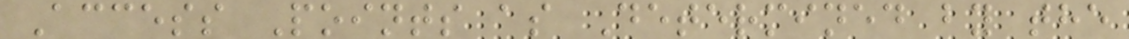Access Points as Determined by the
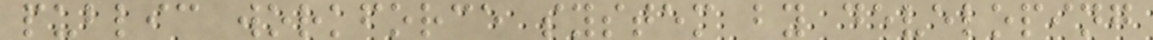public workforce system by developing
